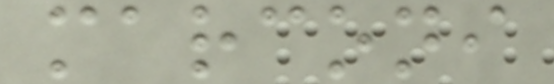marconi
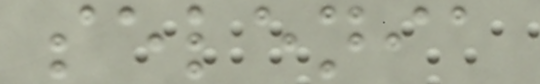selenia
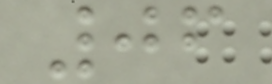06
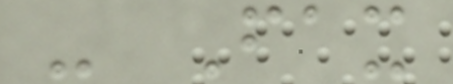- Fax
